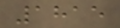1815
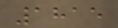1815
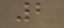2
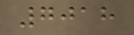7018
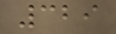329
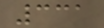331
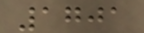1701
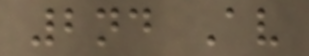2nd Av
